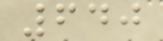640
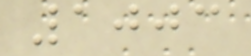1003
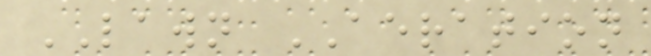LAWN AERATION
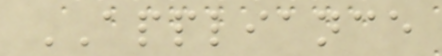APPLIANCE
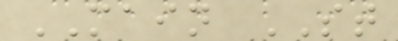MAIN ST
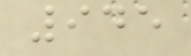945
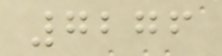7276
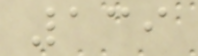139
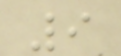9
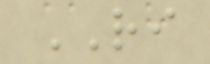RI
